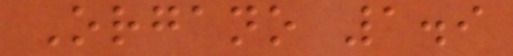Organo 1.9
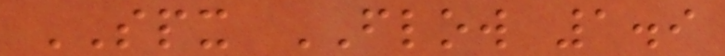SPX FLOW 1.9
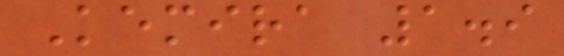Kemira 1.9
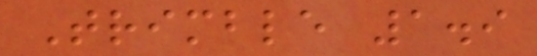Trimble 1.9
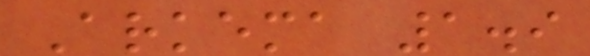Arkema 1.9
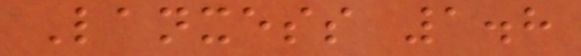Lanxess 1.8
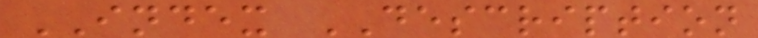INDEX DESCRIPTION
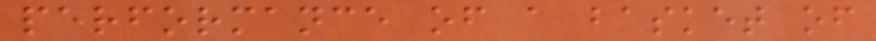performance of a basket of
